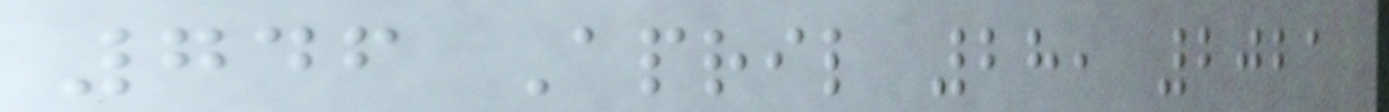746 April 28, 2021
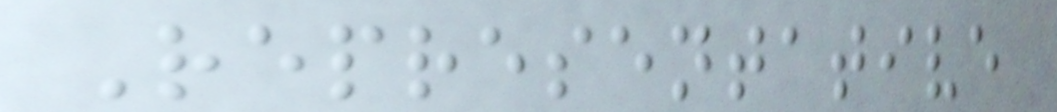Representative
